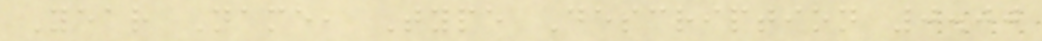Year Name, Type Description 0.00
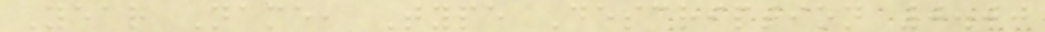Year Name, Type Description 0.00
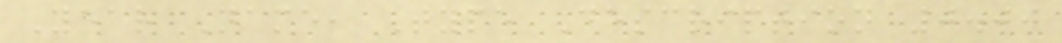Year Name, Type Description 0.00
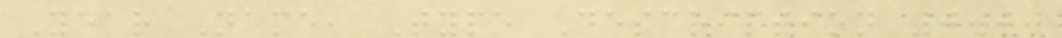Year Name, Type Description 0.00
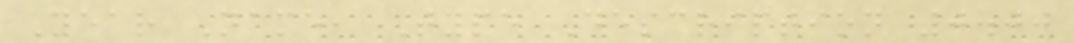Year Name, Type Description 0.00
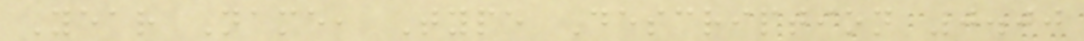Year Name, Type Description 0.00
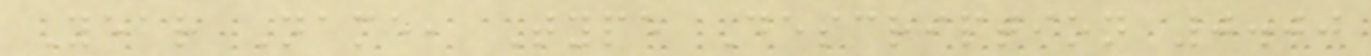Year Name, Type Description 0.00
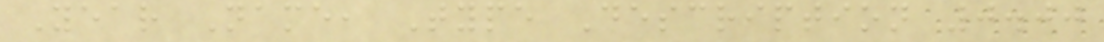Year Name, Type Description 0.00
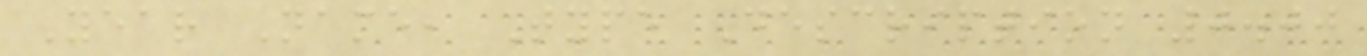Year Name, Type Description 0.00
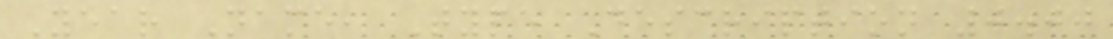Year Name, Type Description 0.00
